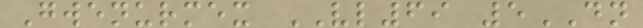Gwenurmex VL69 5DN
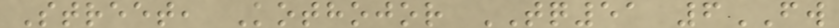Street, Kothojor TQ51 6FW
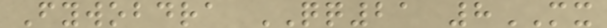Fywobdra QQ21 8MX
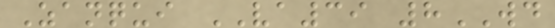Zanqui VA39 8WD
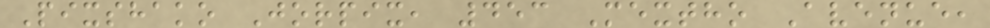Pixshako Jorpix, 453 Mextho Avenue,
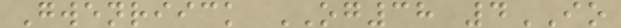Gwenriick OG38 4IO
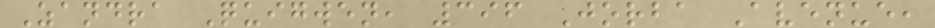Zandra Quigwen, 396 Jorba Avenue,
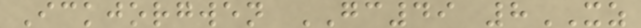Ickjorgwen GC49 8XZ
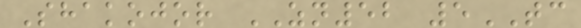Shakojor ZN52 5TC
